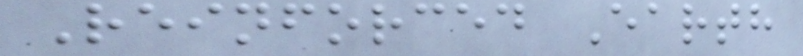Reinforced Earth
